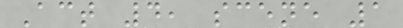Act 4, scene 1
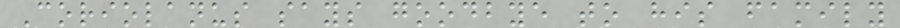Coriolanus says goodbye to his family
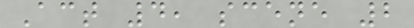Act 4, scene 2
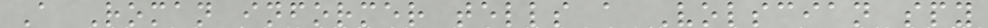A Roman informer tells a Volscian spy
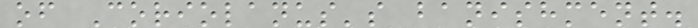of Coriolanus's banishment.
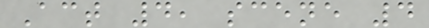Act 4, scene 4
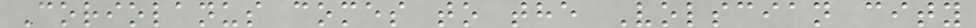Coriolanus comes to the Volscian city
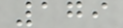179
